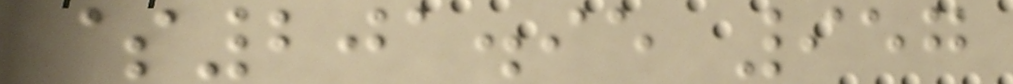$201.95 957
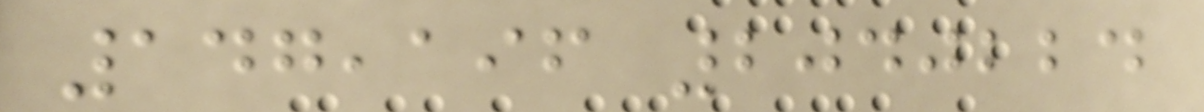147,196 2040224
